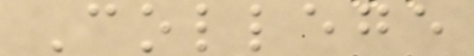College
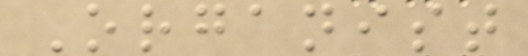Organist
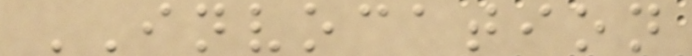INVOCATION
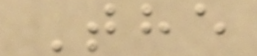The
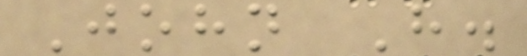John H.
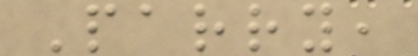Parry,
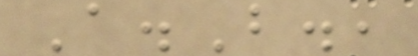A.B.,
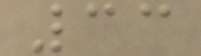33
